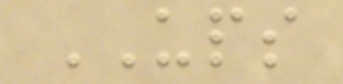UPS
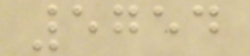5754
